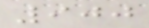900
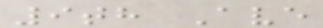9th Ave
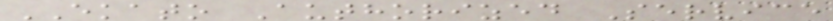EKATO Authorized Service
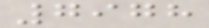7978
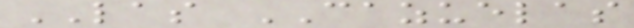LAS CAZUELAS
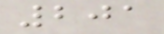201
